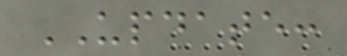UPDATE:
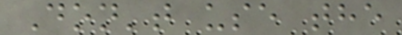Don't use the
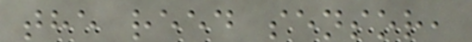the reed sensor,
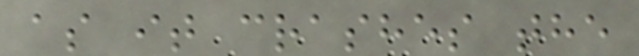as it crashes the
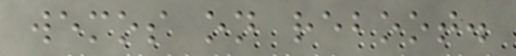wemos on reboot.
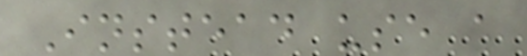Instead use a
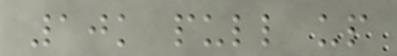10k pull up
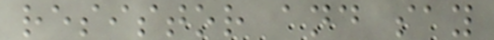resistor and say
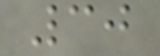30
